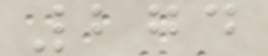274
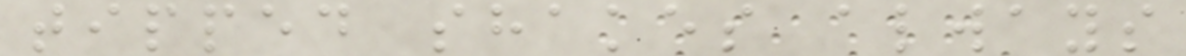tipped shakes always
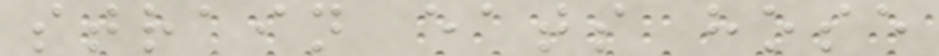strain eats hose
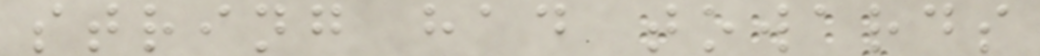string had towards
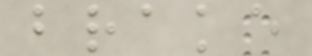brake
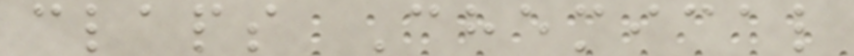claps Chemical
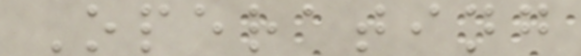Operating
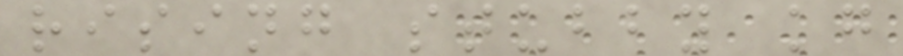rising stubby kg
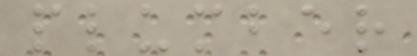plumber
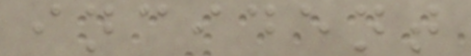incident
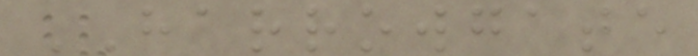HARROWGATE
